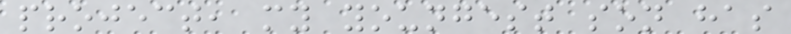project, my youngest son has
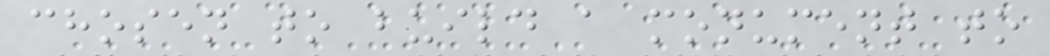chosen to build a monument to
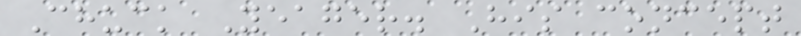Chuck Yeager. His concept
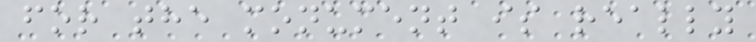for the monument is really
